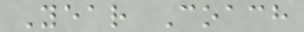Year Coach
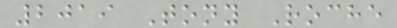2019 Tony Roche
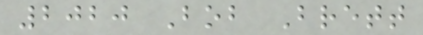2020 Bob Brett
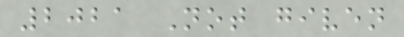2021 Not given
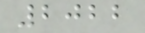2022
